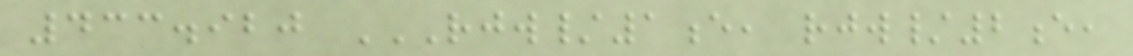433.920 RJW/1E, RJW/2E,
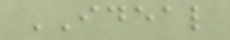IDEAL
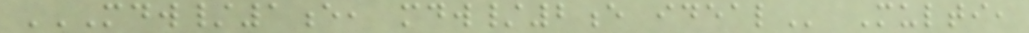MDW/1E, MDW/2E IDEAL Multi,
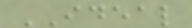IDEAL
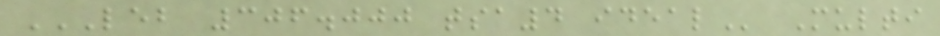LEB 306.000 TSA4 IDEAL Multi
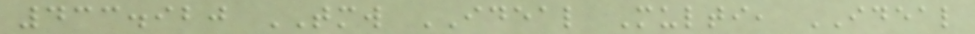433.920 TMW IDEAL Multi, IDEAL
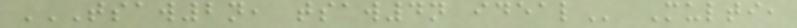TSAW2N, TSAW4N IDEAL Multi,
